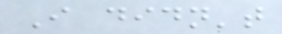I didn't
